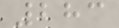283
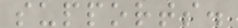supports.
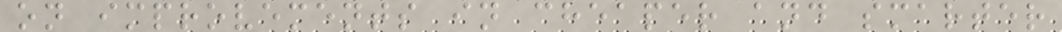on improvements in cheaper and smarter
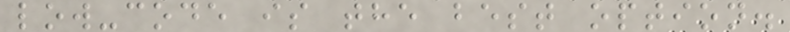low-code is the best option.
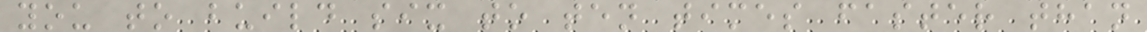you to build six to ten times faster than
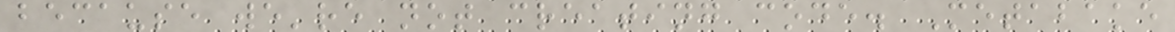because we're not creating code. Metabake
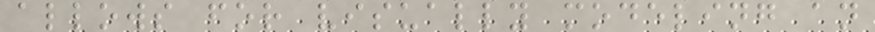allows for visually modeling an
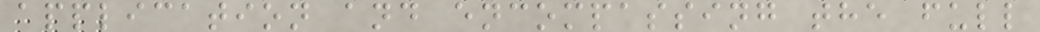application and encompassing the full
